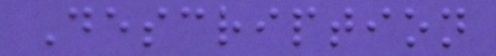Description
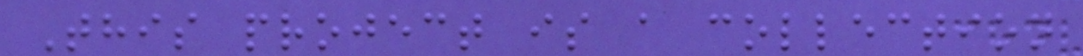This project is a collection
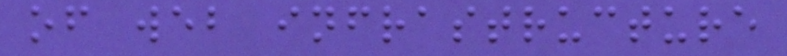of web infrastructure
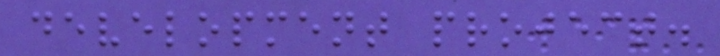development project.
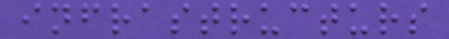infrastructurs
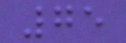75
